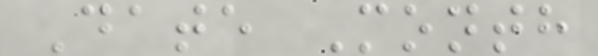Date Month
